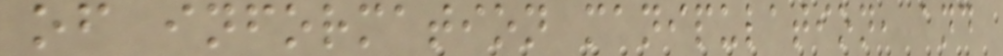of information manipulation, and
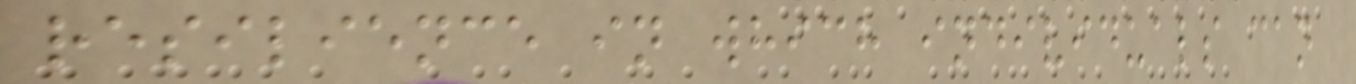resilience in which individuals can
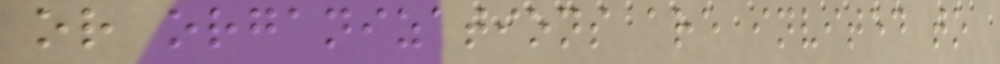or organizations are invited to
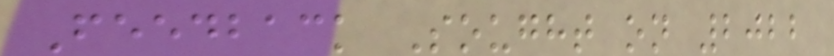Feedback Sought on 2022
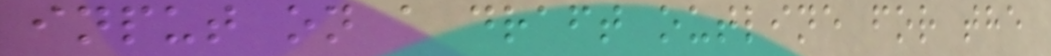input on a draft outline for the
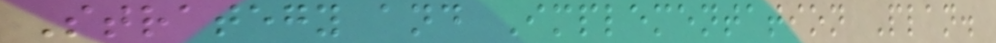Strategy and Implementation Plan.
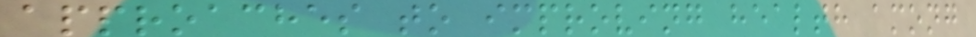approaches to improving health among
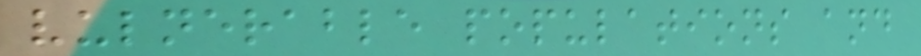vulnerable populations and
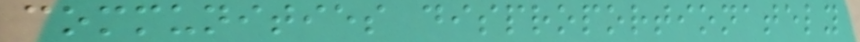communities disproportionately
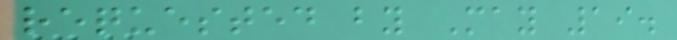requested by May 19.
